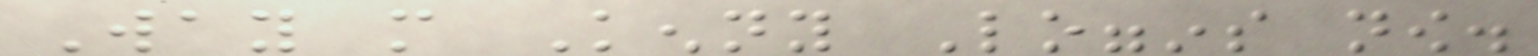Way more Kenny Loggins now.
